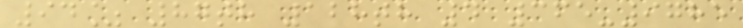94% 87th 128th 4 365-9785
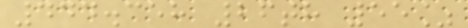444.358 26th 55%
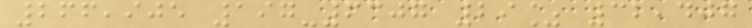266,905 197-6307 29% 32,407
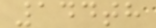144th
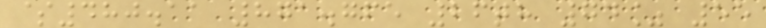$480.11 871.765 26th 74% 55
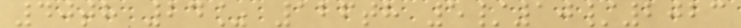40th 24% 126th 5/10/2023
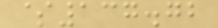$137.72
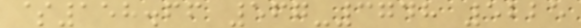$158.66 567-3748 5225
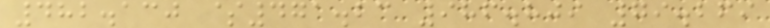482.130 $471.23 986.809 79.269
